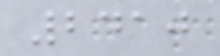2410
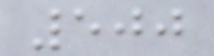500
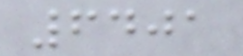6401
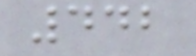442
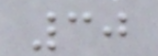30
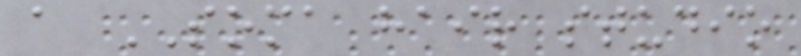a SOMA hair studio
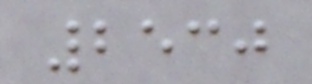2530
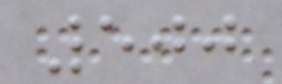500
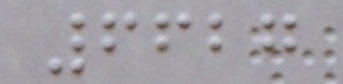6627
